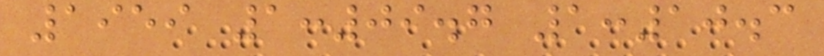1959 1:09.7 1:10.3
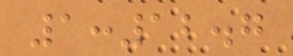1:12.7
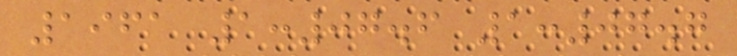1961 1:07.6 1:07.7
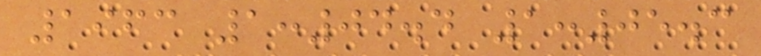1963 1:04.4 1:05.3
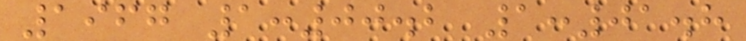1967 1:00.2 1:01.8
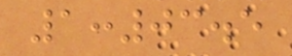1:03.5
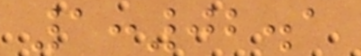1:02.1
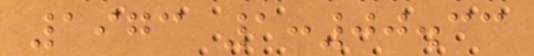1973 1:00.33
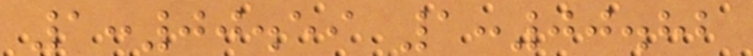1:00.59 1:00.82
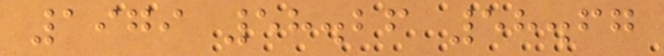1979 58.26 58.67
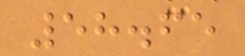58.65
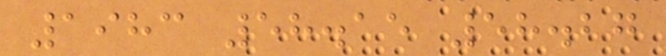1983 58.15 58.27
